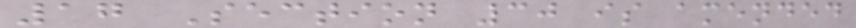17 Section 30 is amended
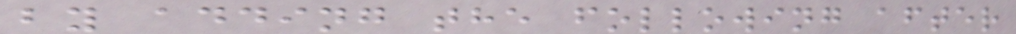by adding the following after
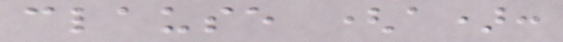clause (a):
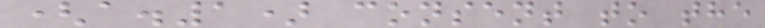(a.1) consent to the
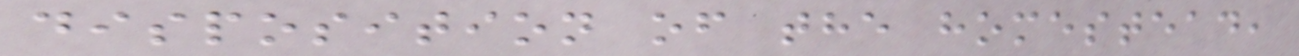disposition of the homestead,
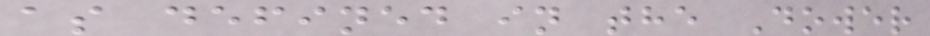as defined in the Dower
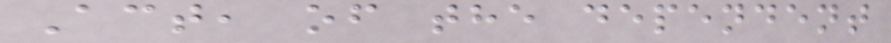Act, of the dependent
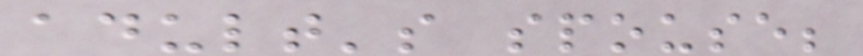adult's spouse;
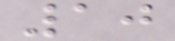10
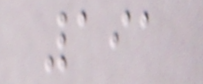191
